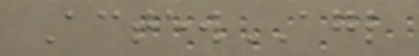ActewAGL
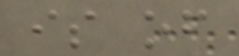is of
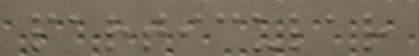particular
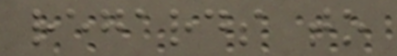regards to
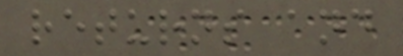returns and
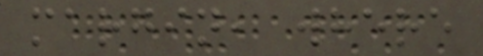margin, where
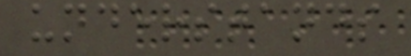understands
